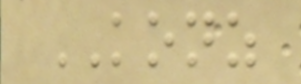KONZ
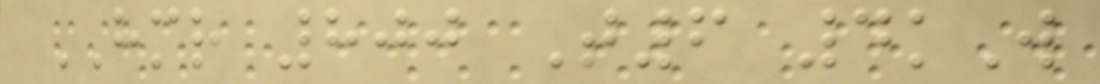HMR 800 T6 4kW
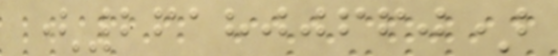(261800660)
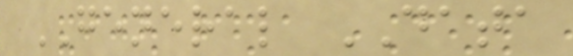GENERAL DATA
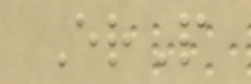ErP
